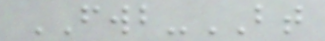FWB-BT
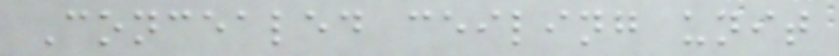Concealed ceiling unit
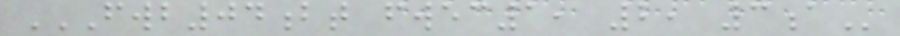FWB04BT FWEC1, 2, 3A
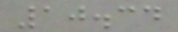10.34
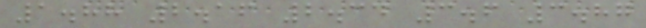1.88 2.16 2.34 3.6 3.87
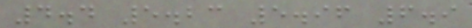4.4 5.23 5.96 6.9
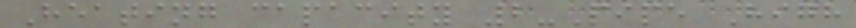Heating capacity 2-Pipe High
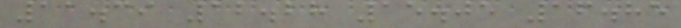11.39 12.28 15.05 16.85
